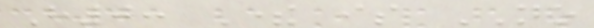H0: There is NO
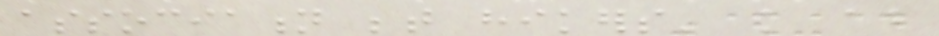association between hikers' knowledge about
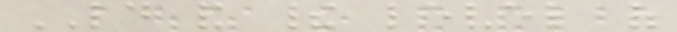LD and their level of
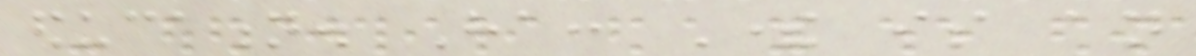education. Ha: There is an
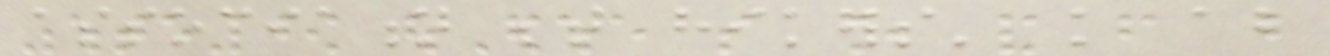association between hikers' knowledge about
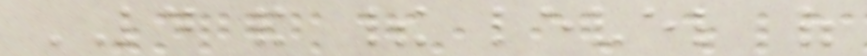LD and their level of
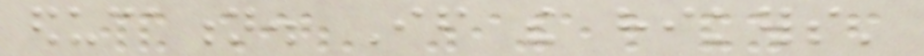education. If the hikers'
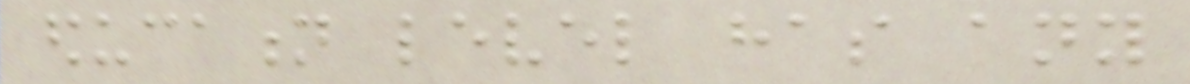education level has any
